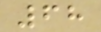68
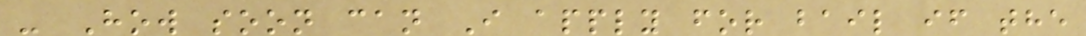- How soon can I apply for bail if the
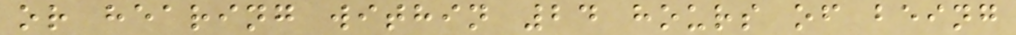or hearing within 24 hours of being
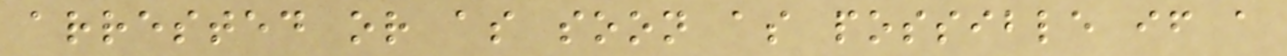arrested or as soon as possible if a
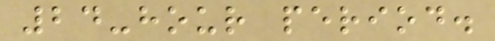24-hour period.
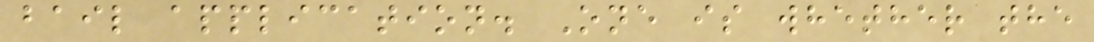bail application. One is whether the
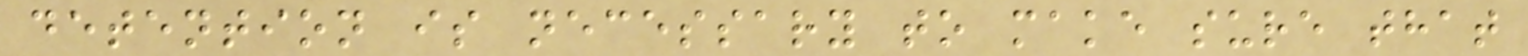detention is necessary to make sure that
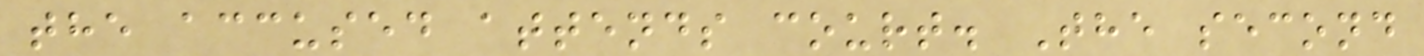the accused attends court. The second
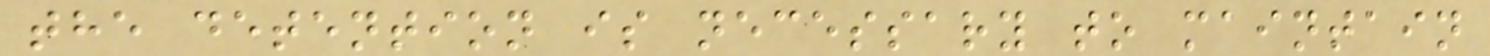the detention is necessary to maintain
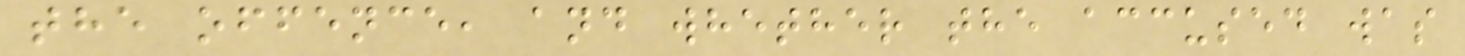the offence, and whether the accused was
